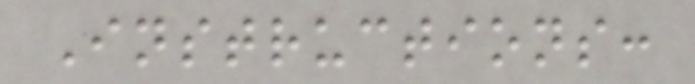Instructions:
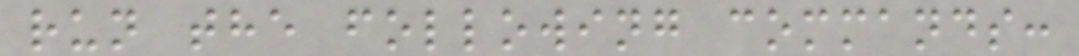run the following commands:
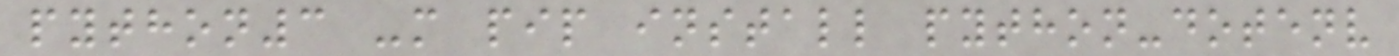python3 -m pip install python-dotenv
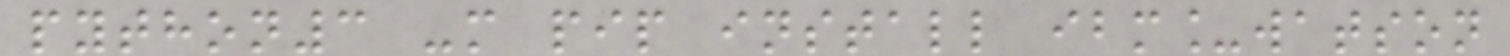python3 -m pip install ibm_watson
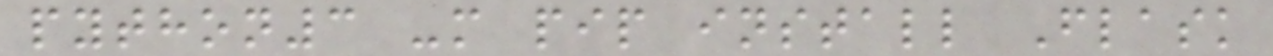python3 -m pip install Flask
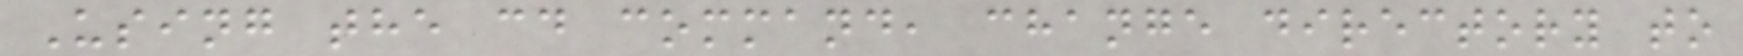Using the cd command, change directory to
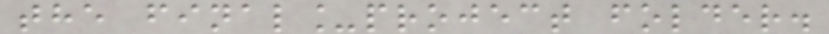the final_project folder.
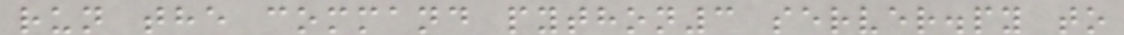run the command python3 server.py to
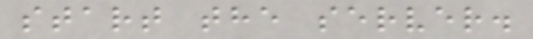start the server.
